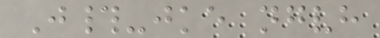J#-jke ngvh
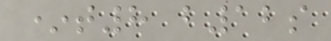*t8 b12s
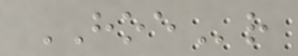HOEr
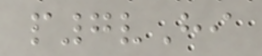p7vHi
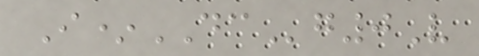I*DCg0V
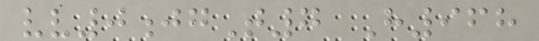vv0jgT7 H968
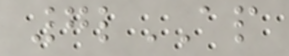7lAP
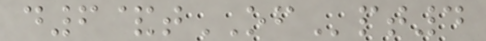d6&tOFpt4
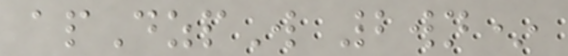apDzpW 2wn*
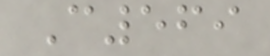C569
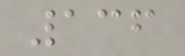136
